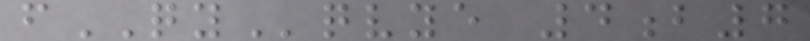fQYqvye 4b7
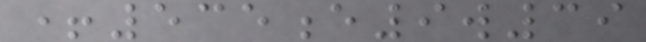+535e9w39
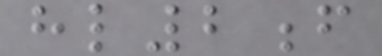hl2f
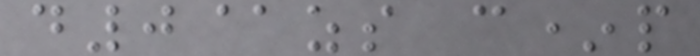d0@zs c*p
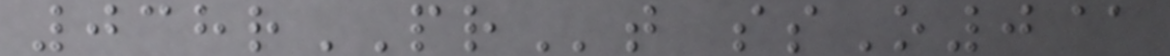038rPRt ssO0@
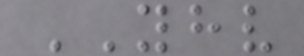YHV
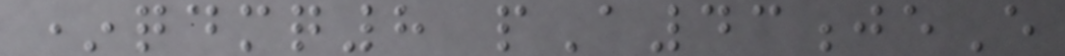*qdmq8 pA43jeE
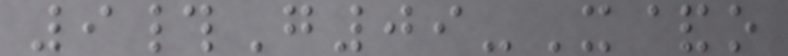9#G09-X&o
